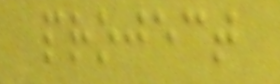project
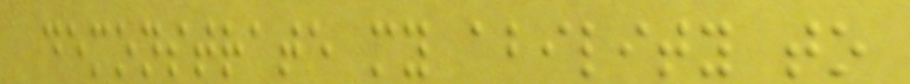demonstrate my ability to
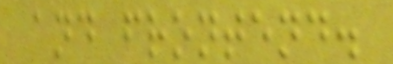and frontend.
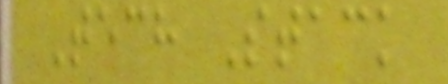Tech Stack
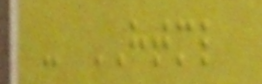- HTML
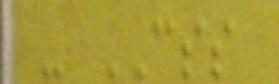- CSS
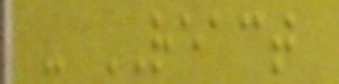- REACT
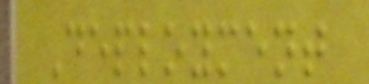Deployment
